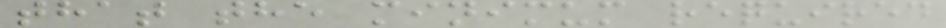that the minimum required
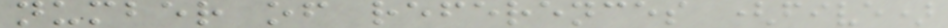number of references (five)
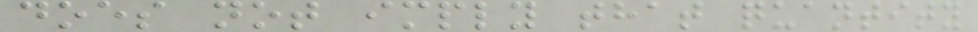does not imply that quantity
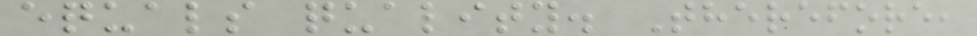equals quality. Therefore,
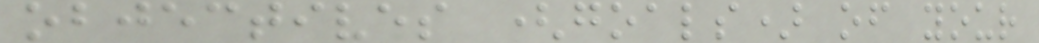objectives (goals) of your
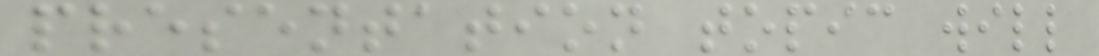presentation topic will
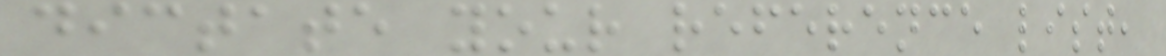dictate your reference list,
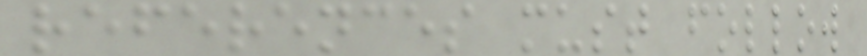references must follow
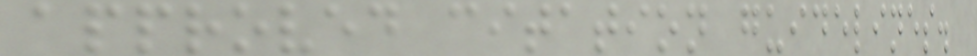approved citation guidelines.
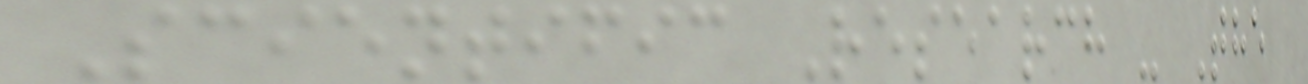Scientific Research - The
